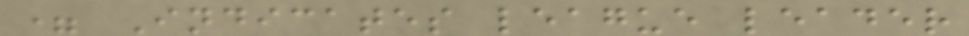= Indicates league leader
